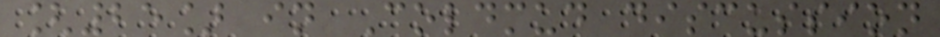[25] in Coldmud discussion
